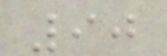90
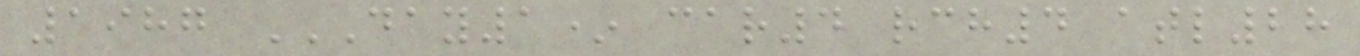1987 DAY1* CAR4 RCH4 ATL28
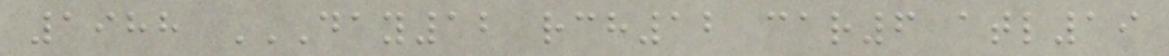1988 DAY12 RCH12 CAR6 ATL19
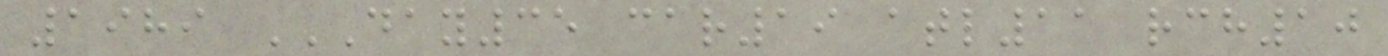1989 DAY35 CAR19 ATL11 RCH10
